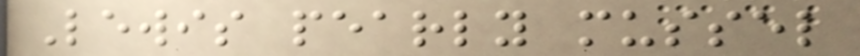Lewis pearly mussel
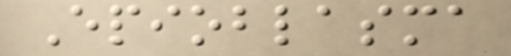Epioblasma
